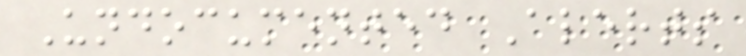Undocumented Alerts
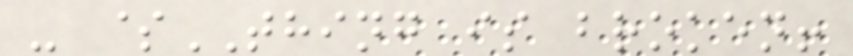- $THING is broken!
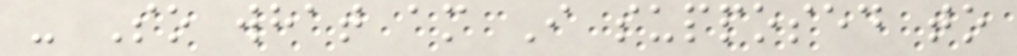- So what am I supposed to
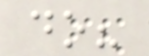do?
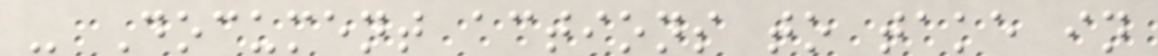- Document actions to take in
